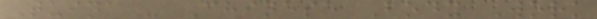Tuina - Chinese Body Work
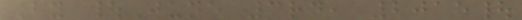By |June 3rd, 2015|
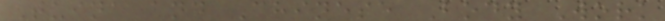Tuina and Chinese Body Work
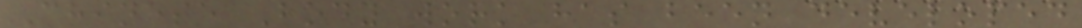Chinese Body work has been developed
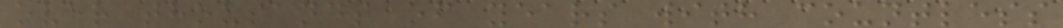over thousands of years with countless
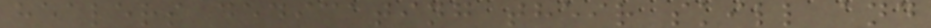healers dedicating their skill and
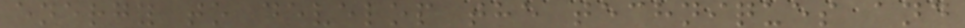energy to develop the techniques and
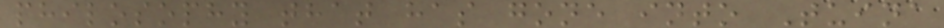philosophy that has gone into Tuina
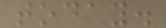today.
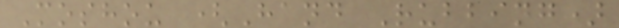Moshou (Hand Rubbing)
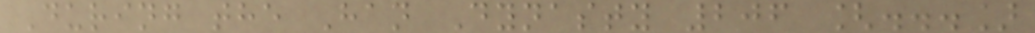During the Han Dynasty 206 [...]
